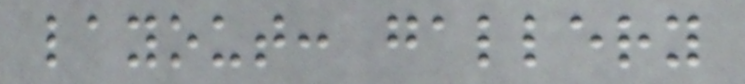layout: gallery
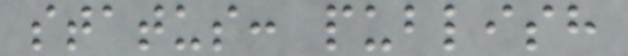status: publish
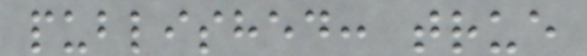published: true
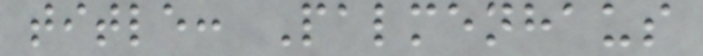title: Palmenhaus
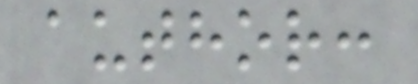author:
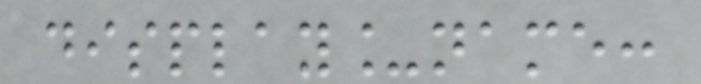display_name:
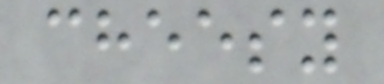cheesy
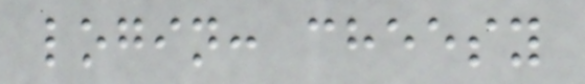login: cheesy
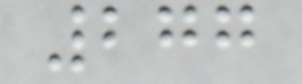277
